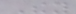They
